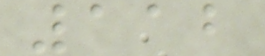112
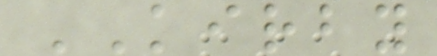KIRBY
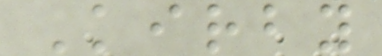Kirby
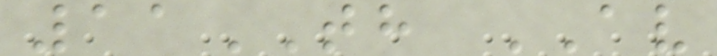11TH AV
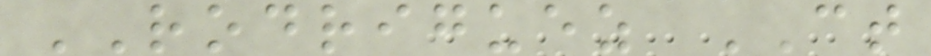RODRIGUEZ CT
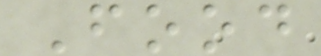Food
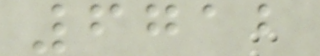6712
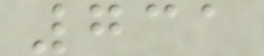731
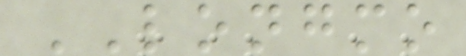LONGMO
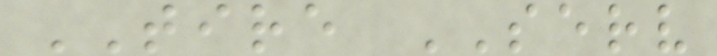TIRE SERV
